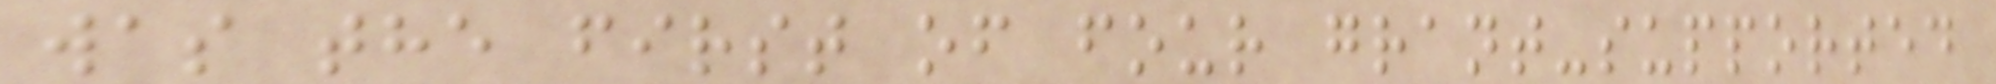was the first of four grant-supported
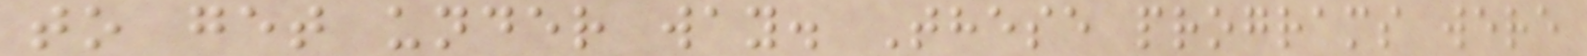to get under way. These programs were
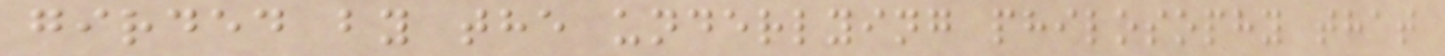girded by the underlying philosophy that
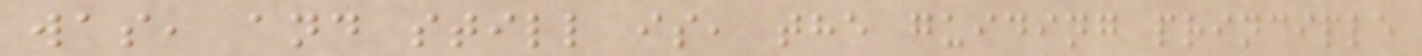was, and still is, the guiding principle
